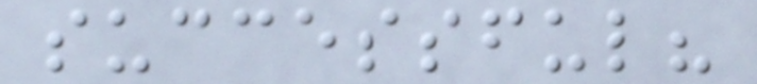successful?
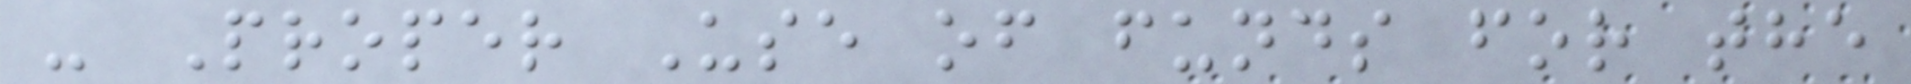- Proper Use of funds for the
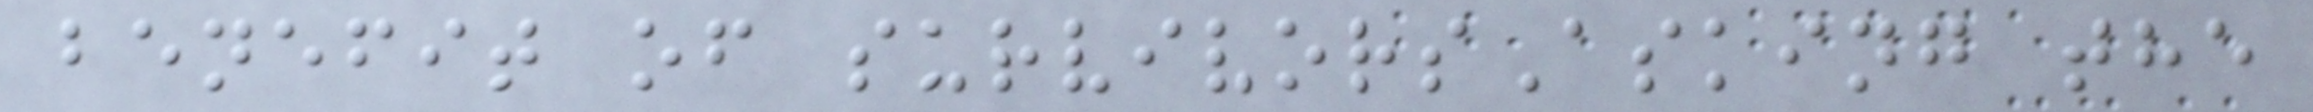benefit of survivorsAsking the
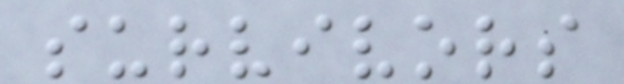survivors
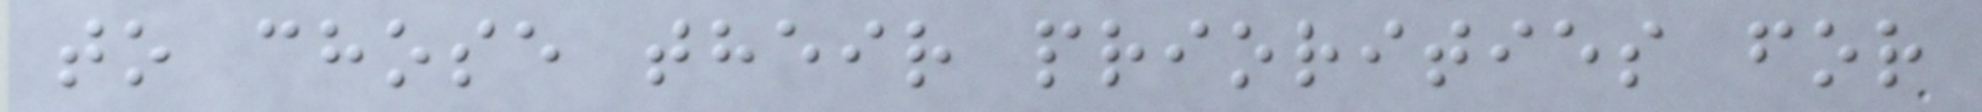to chose their priorities for
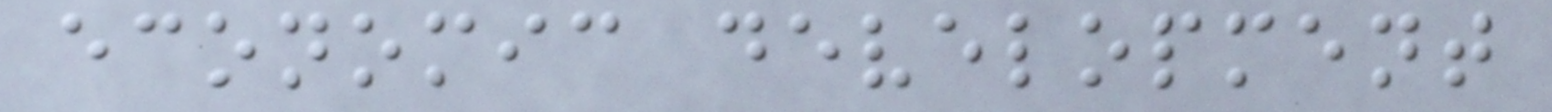economic development
